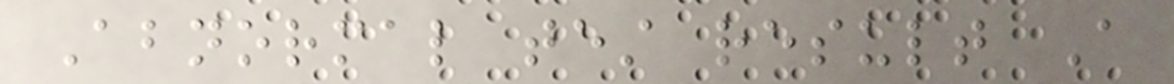Abnormal test result A
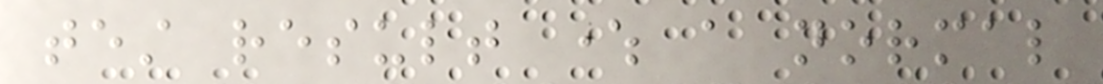test result where a normal
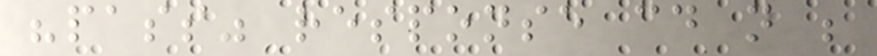"pass" response could not be
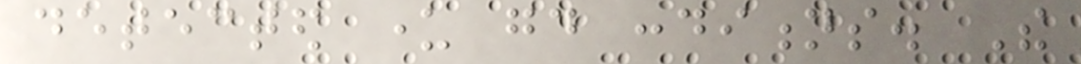detected under good conditions. The
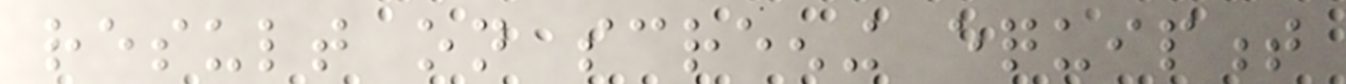result on screening equipment
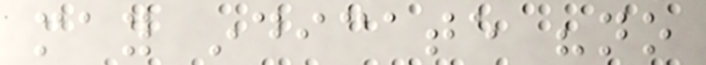may indicate "no
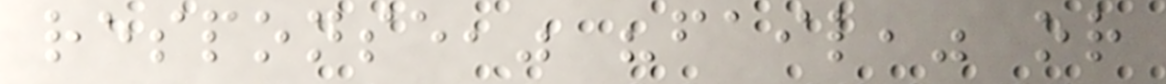response," "fail," or
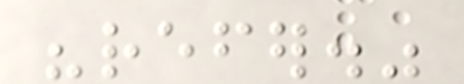"refer."
